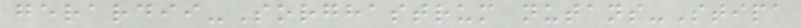gerardii-Sorghastrum nutans-Stipa
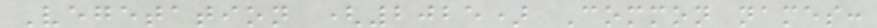Vegetation (2025) Common names:
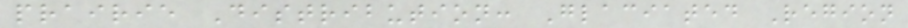prairie Distribution: Glaciated Region
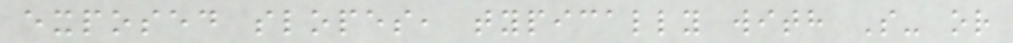exposed slopes, typically with S- or
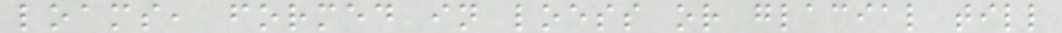loams, formed in loess or glacial till
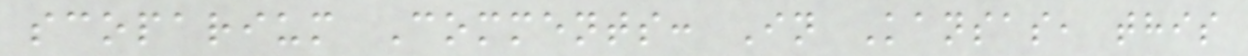scoparium Comments: In Kansas, this
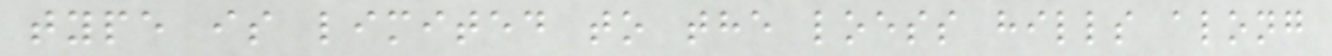type is limited to the loess hills along
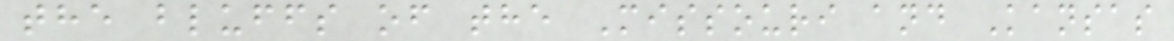the bluffs of the Missouri and Kansas
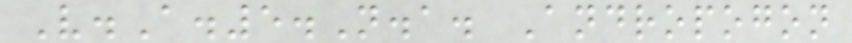V.A.5.N.a. Andropogon
